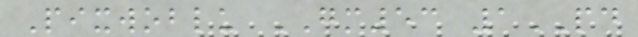Pixwoblu GM53 1PD
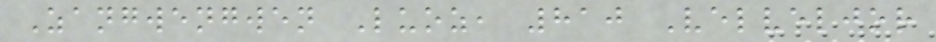Zangwengwen Luoz, 810 Velveljor
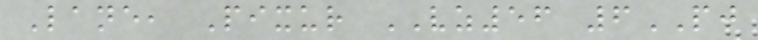Lane, Pixur VZ56 6PJ
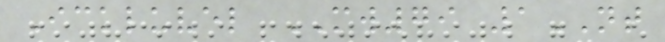Ickluvel MW79 1NT
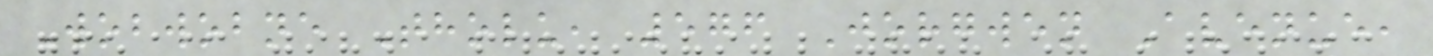Wobwobne Tholu, 576 Jorgwen Avenue,
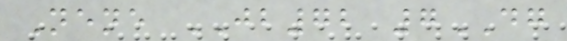Nene JB72 7DG
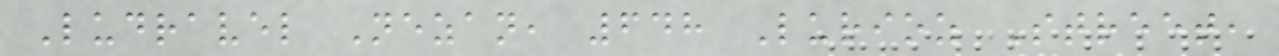Ludravel Nezan, 648 Lurioz Street,
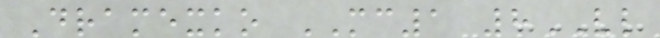Dramexko MC1 8VL
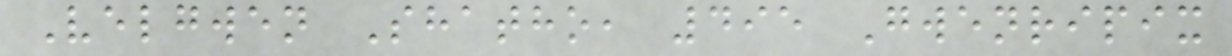Velgwen Shatho, 495 Gwenripix
